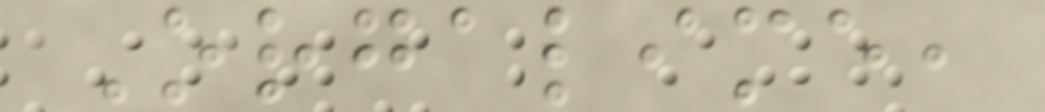Orgalime,
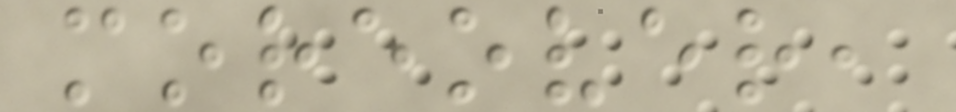moreover,
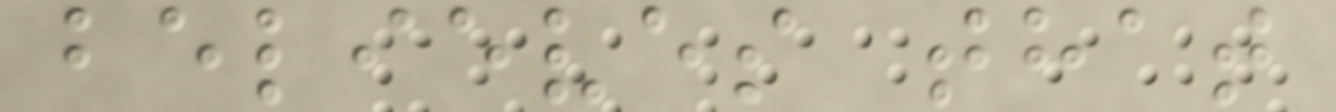believes that
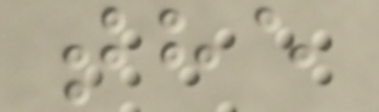the
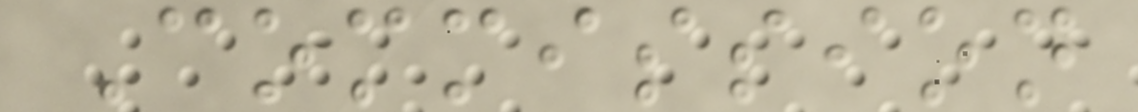Commission
